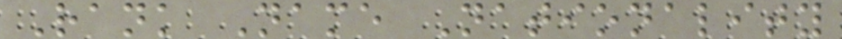Rank Name Nationality
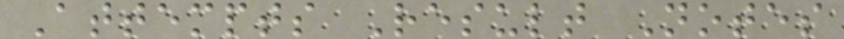Attempts Result Notes
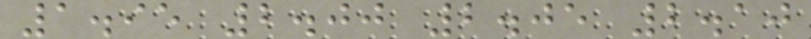1.95 2.00 2.05 2.10
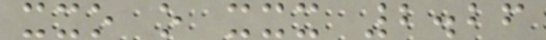xxo o xxx 2.26
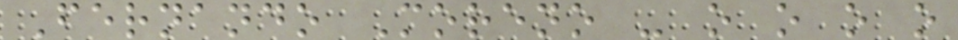Fernando Moreno - o o o o
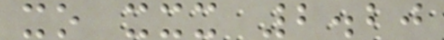xo xxx 2.20
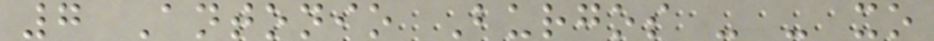7 Antonio Burgos - - xo
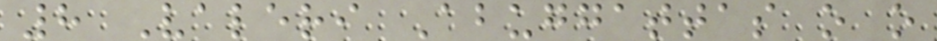8 Valeri Abuggattas o o
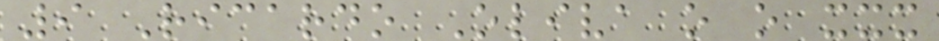9 Ricardo Oliva o o xxx
